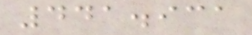441.931
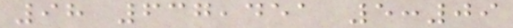98 637,451 5:09
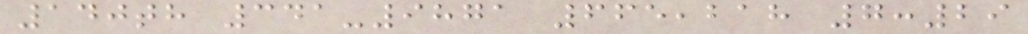140th 341-9871 665,218 7:29
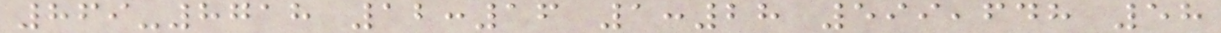869-8718 12:16 1:28 599,648 58
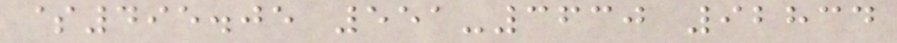$495.05 551-3630 92834
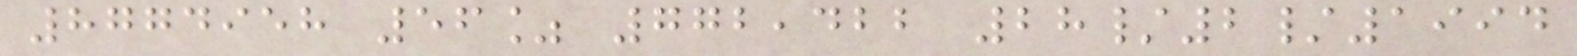8774958 56% 772,422 28/2/1994
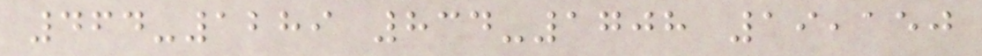464-1289 834-1708 19,150
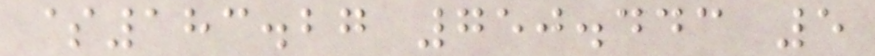$183.27 750.443 5
